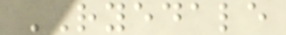RYEDALE
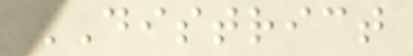DISTRICT
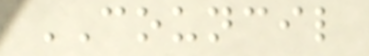COUNCIL
